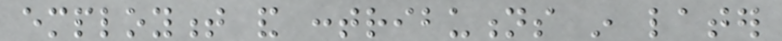employment and contributions in later
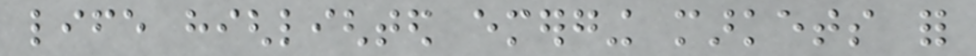life highlighted emerging markets for
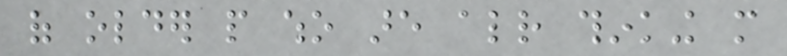of older people who are already thinking more
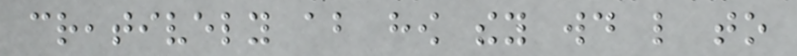creatively about how they would like to
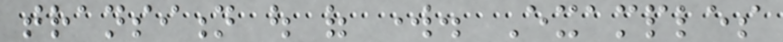transition out of work. Examples
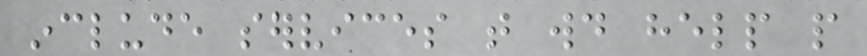include services that would help people
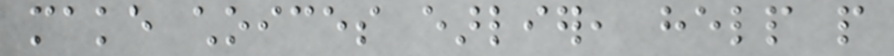make choices earlier, help people
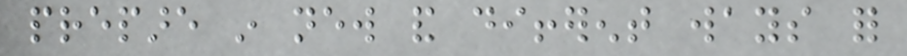prepare in new and different ways for
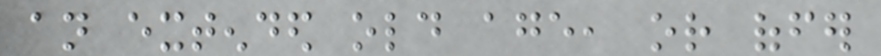an extended old age, or offer
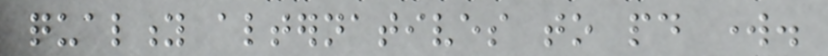quality alternatives to paid work.
